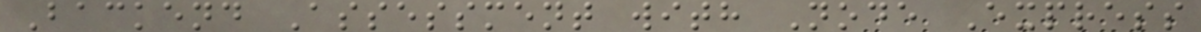Backend Assessment with Node Express
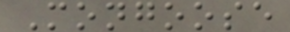Mongoose
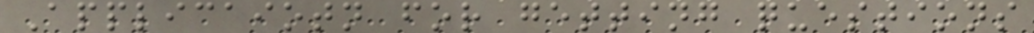Applicaiotn for getting questions
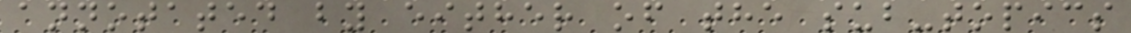annotated by either of the sub-topics
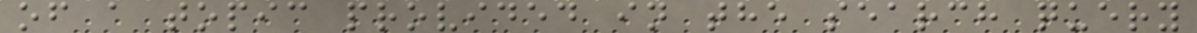of a topic provided in the search query
